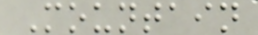Mountain
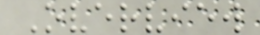Overview
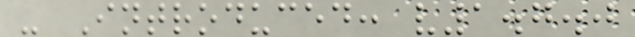- Introduced: v1.7.0
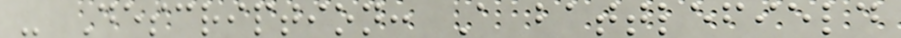- Description: A battlefield
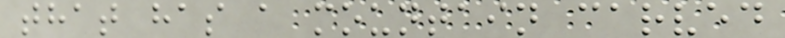that has a mountain carved
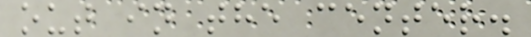out in the center.
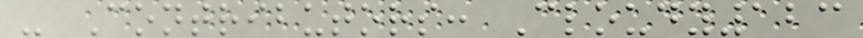- Contributors: Cloudy123
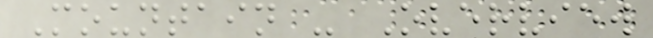Mountain - Overview
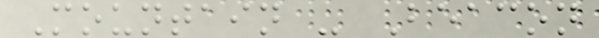Mountain - Beacon
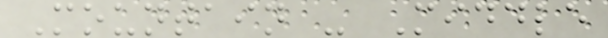Mountain - Middle
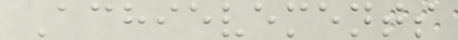Achievements
